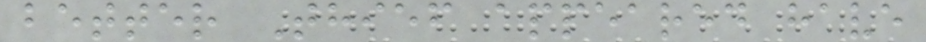better Thief appeared have
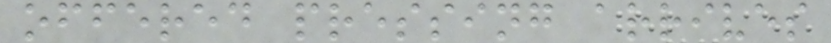offered pressing arrives
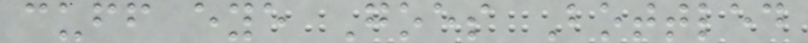cuff eye Goes Bottled
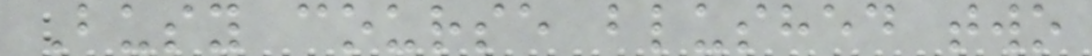Busy course blushed two
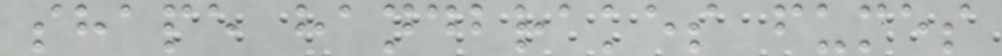shape handbrakes fumes
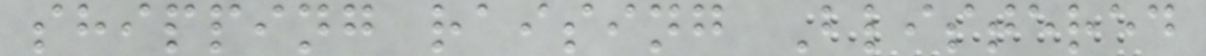shipping raising Blistered
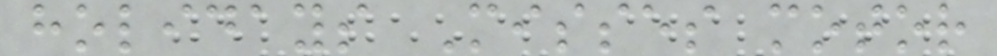holidays Misses motor
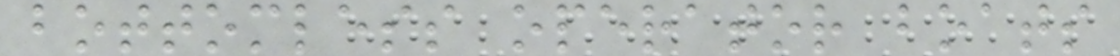bottomless operator boats
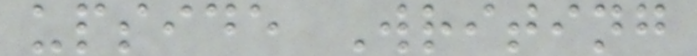upside Writing
